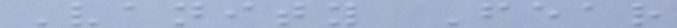Vanity Fear
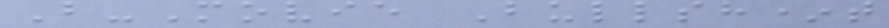B-Movie Bullsh*t
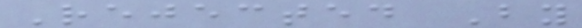Rejected By
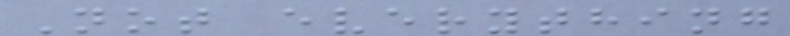Not everything
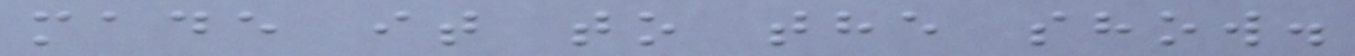made it to the show.
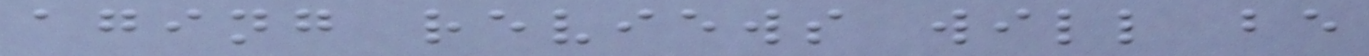aging reviews will be
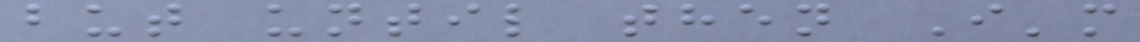but until then I'm
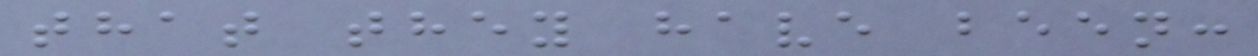that they have been:
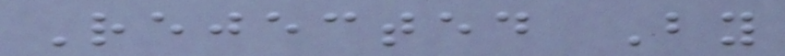Rejected By
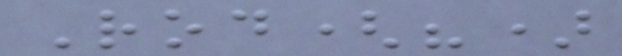Rod(?)
